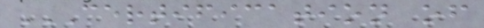CERTIFICATION OF
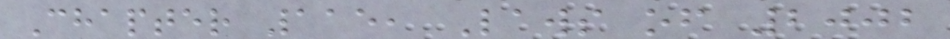Chapter 115, Laws of 2002
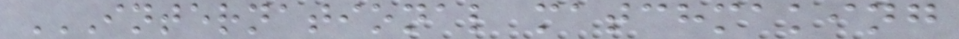INTERNATIONAL MATCHMAKING
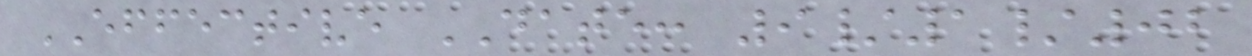EFFECTIVE DATE: 9/1/02
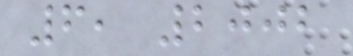6, 2002
